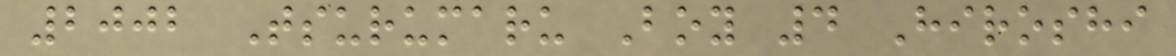2002 Tsurumaru Boy 4 Hiroshi
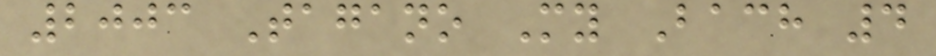2003 Tagano My Bach 4
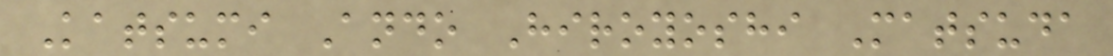Katsumi Ando Hiroyoshi Matsuda
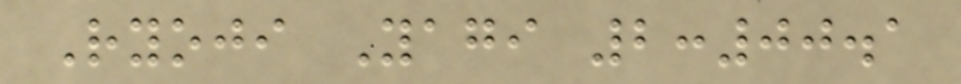Ryoji Yagi 2:00.1
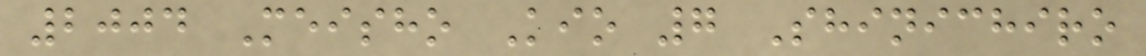2004 Meisho Kio 7 Shinichiro
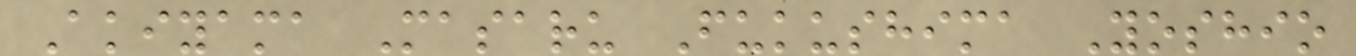Akiyama Masaru Fukushima Yoshio
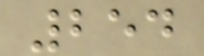254
